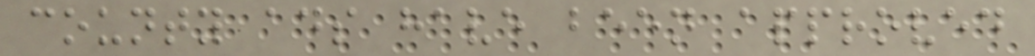county ads have been approved
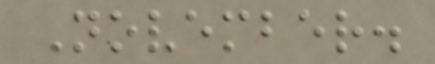November.
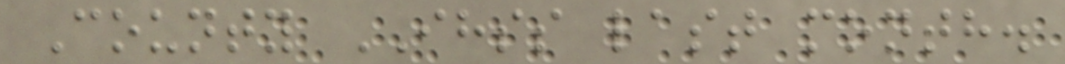County IHSS last month.
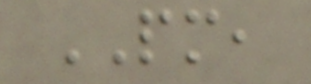PM,
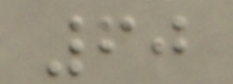60
